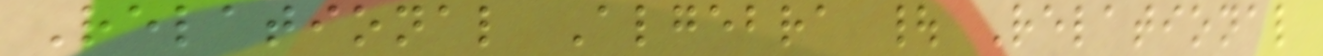Relational Algebra | Relational
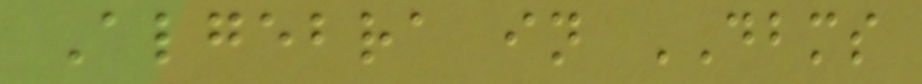Algebra in DBMS
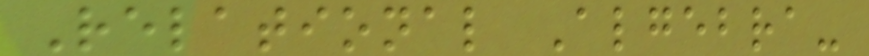Relational Algebra-
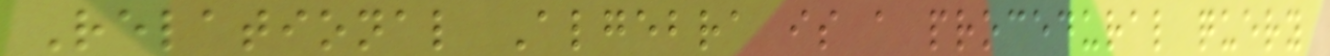Relational Algebra is a procedural query
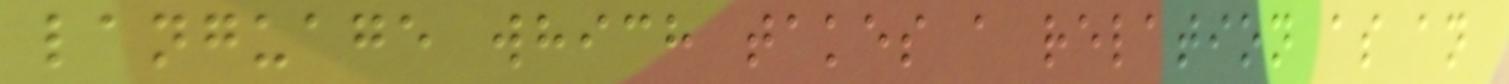language which takes a relation as an
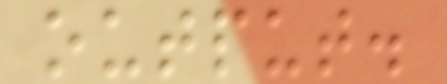output.
